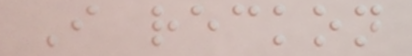I reckon
